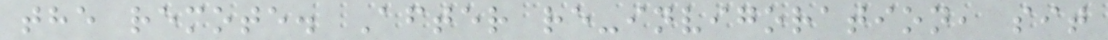the remote. After re-invigoration, sit
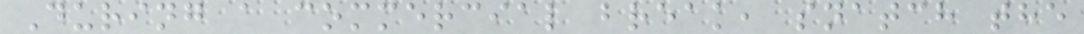During a commercial break, snatch the
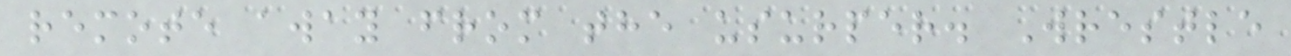remote away from the usurper. Wrestle
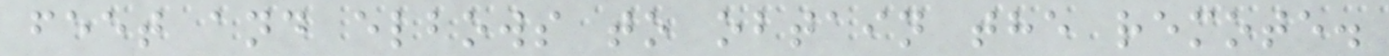feet and elbows to obtain the remote.
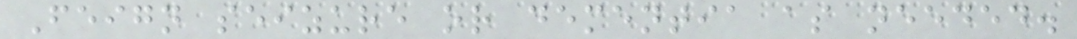Feign seizure or dementia as needed.
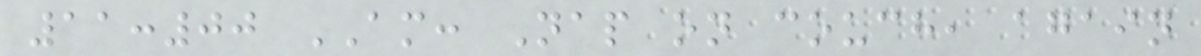11:00 AM: Nap on couch, again
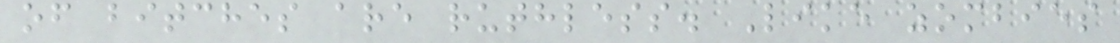of bitches are ruthless. Like zombies
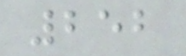252
